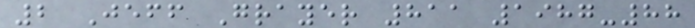2 Jeff Grayer 811 1987-88
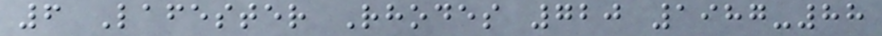6 Lafester Rhodes 720 1987-88
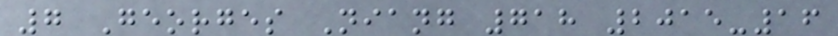7 Georges Niang 718 2015-16
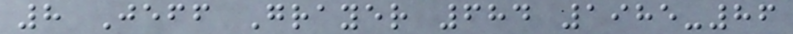8 Jeff Grayer 684 1985-86
